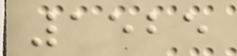1525
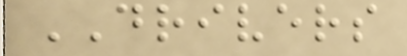DRIVERS
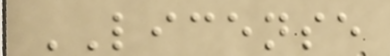LICENSE
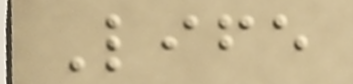Life
